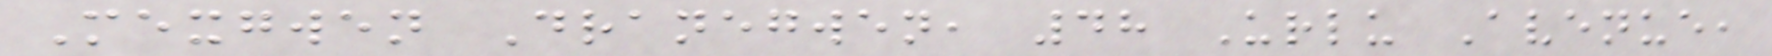Mexgwen Dranegwen, 48 Urlu Avenue,
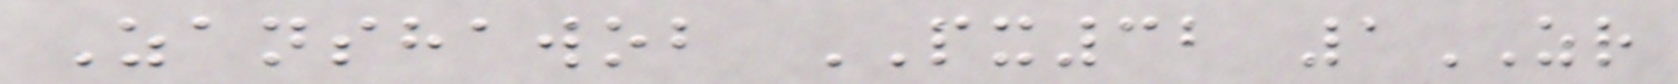Zanshawob PX32 1ZR
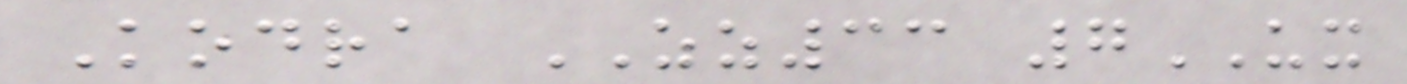Kodra ZZ33 7UX
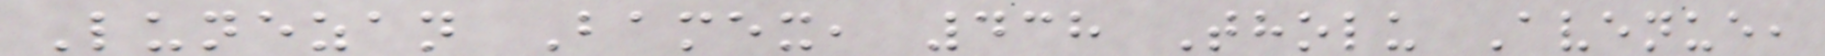Lunezan Bamex, 438 Tholu Avenue,
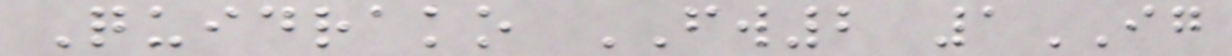Quidrako FW2 1IG
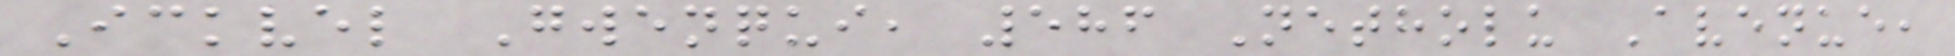Ickvel Gwenqui, 586 Netholu Avenue,
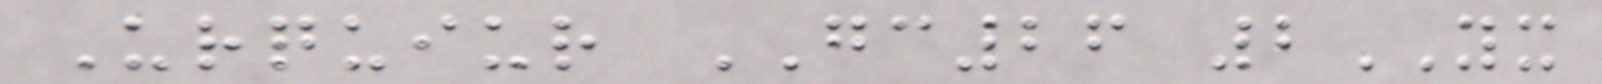Urquiur GC26 2YX
